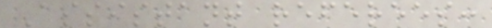Assistant referees:
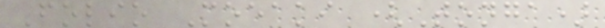Folio Moeaki (Tonga)
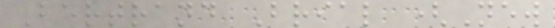Bertrand Brial (New
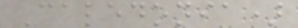Caledonia)
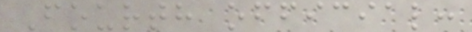Fourth official:
